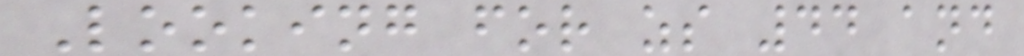Looking for zs 44 and
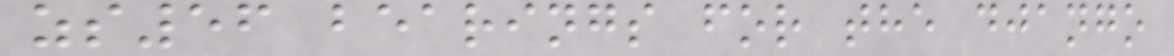zs56 bearings for the django
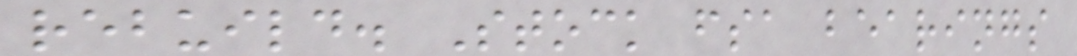rebuild. Stock fsa bearings
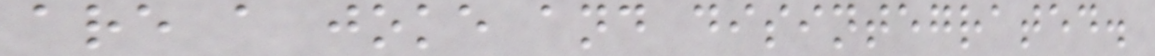are a joke and disintegrated.
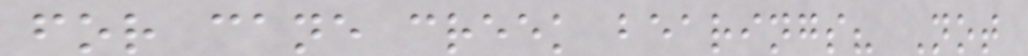for cane creek bearings? Not
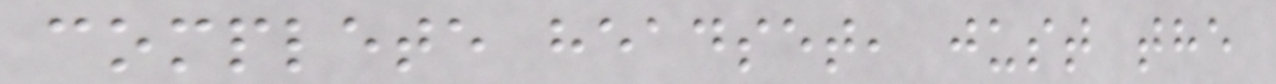complete headset, just the
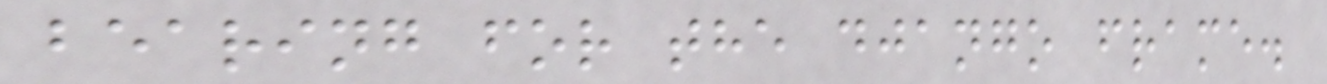bearing for the django frame.
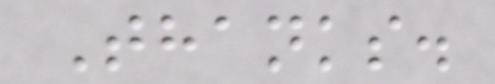Thanks.
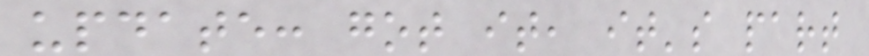update: got it, it's part
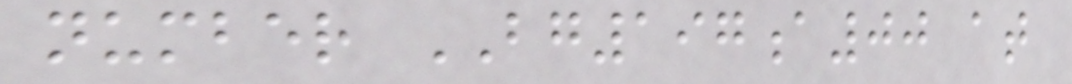number BG197a00 at
